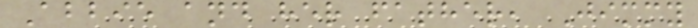Abbie and her father, Jimmy
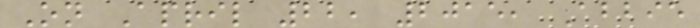On April 22, 2015, Abbie
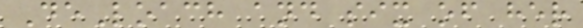DeLoach and six of her
